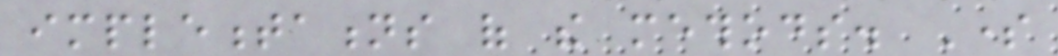implementations of the methods. Some
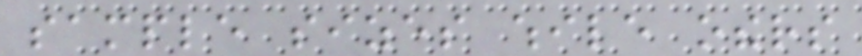sample sizes while others
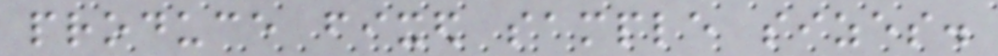produce fixed sample sizes.
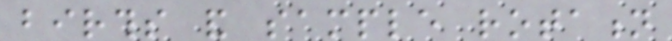births and sample rotation
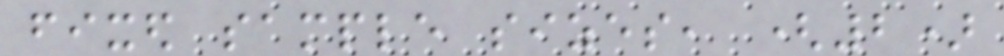fixed sample sizes, (2)
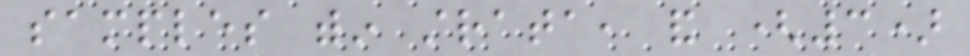samples within strata, and (3)
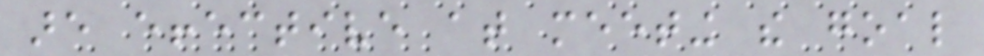are effective at meeting the goal
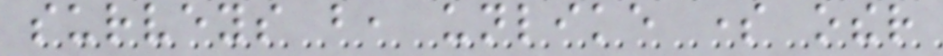surveys but, unlike some other
